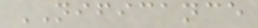NIFICANCE
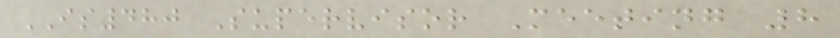IS480 Supervisor Meeting 8
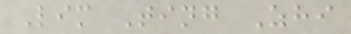Lim Ting Zhi
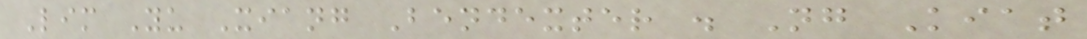Lim Yu Xiang Bendexter . Ng Kiat
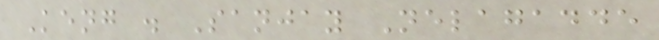Keng . Sanjay Nelagadde
